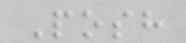Posh
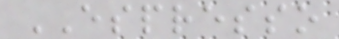ESPRESSO
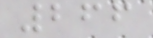266
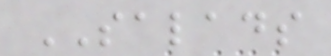SALADS
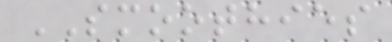SMOOTHIES
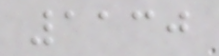1130
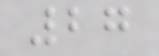27
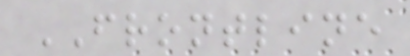FRONTLINE
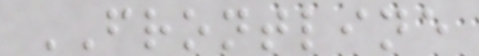FRONTLINE
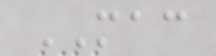MAC
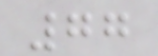77
